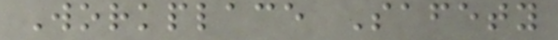Workplace Safety
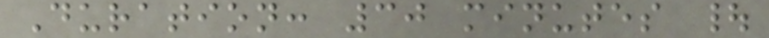Duration: 30 minutes |
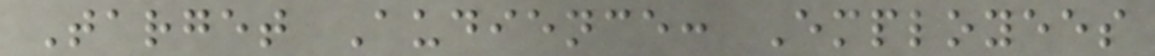Target Audience: Employees
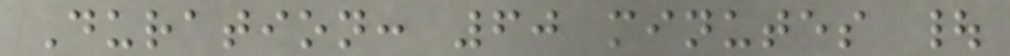Duration: 60 minutes |
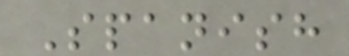Spanish
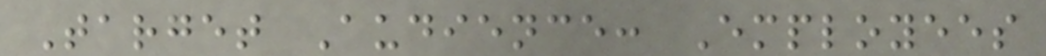Target Audience: Employees
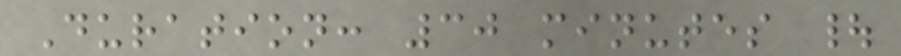Duration: 30 minutes |
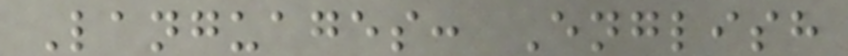Languages: English
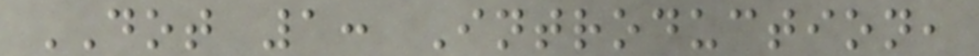DOT 1: Introduction,
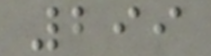299
